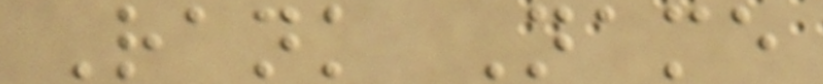Rank Name
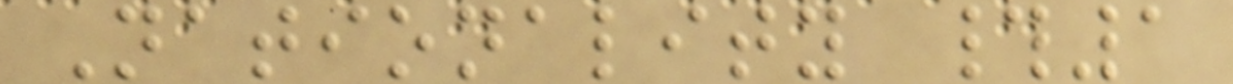Nationality #1
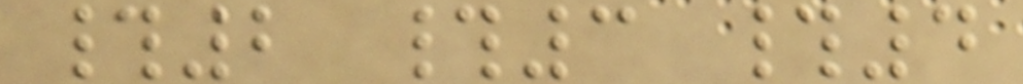#2 #3 #4
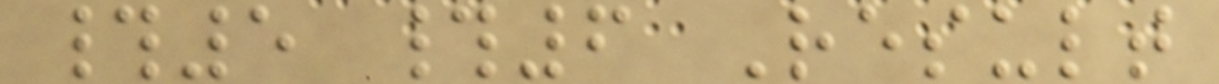#5 #6 Result
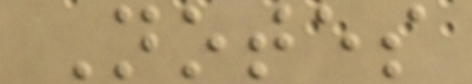Notes
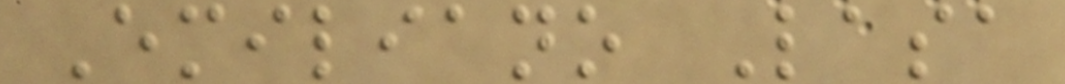Emiliano Lasa
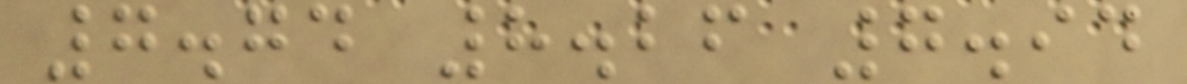7.74 8.26 7.94
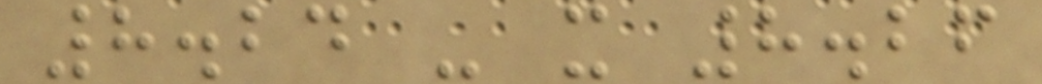8.24 - x 8.26
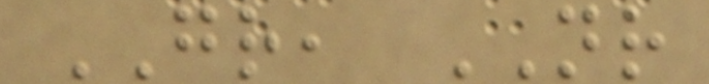GR, NR
